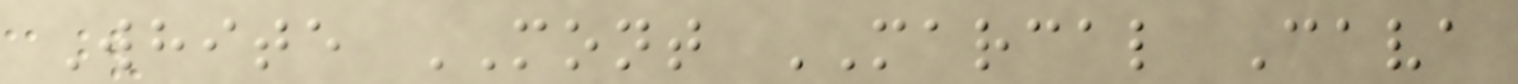White MONT MARCAL Cava
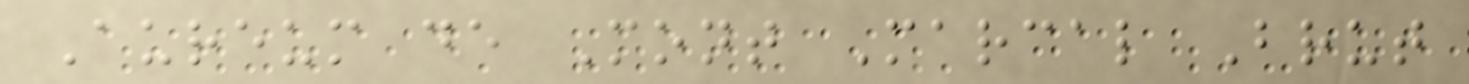Aureum de Mont Marcal Brut
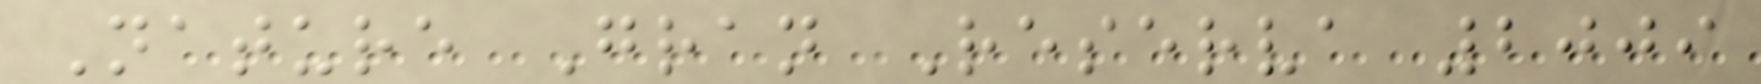Nature Gran Reserva 2009
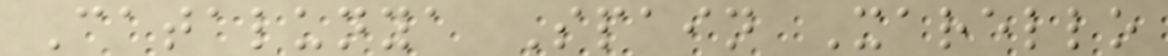Catalunya Spain Xarello
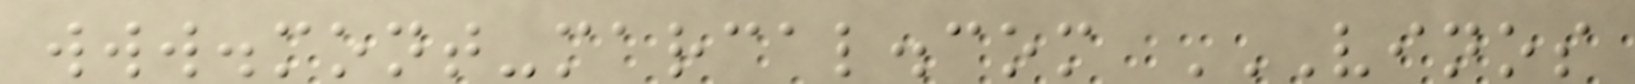www.mont-marcal.com VINOS
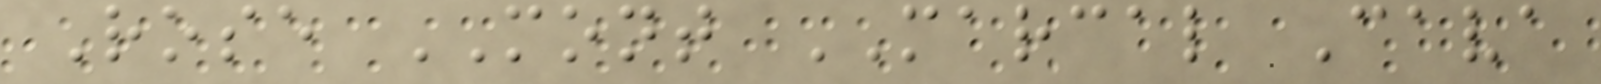Rose MONT MARCAL Cava
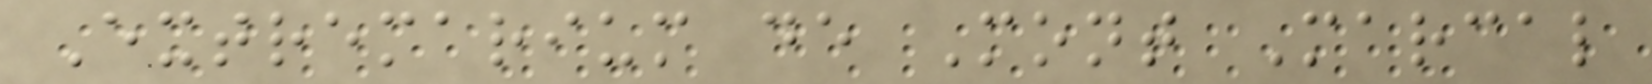Extremarium de Mont Marcal
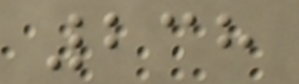238
